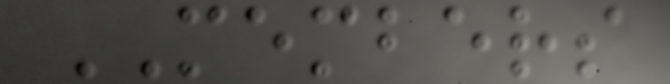MEMBERS
